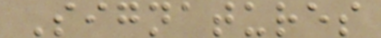Signatures
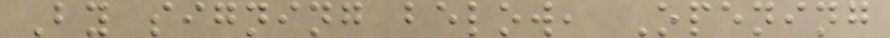By signing below, Opening
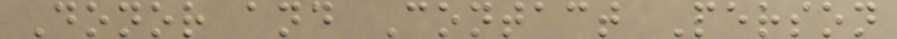Donor and Contact Person
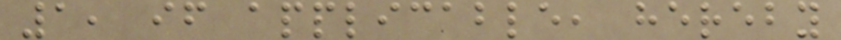1, if applicable, hereby
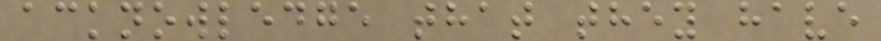acknowledge that they have
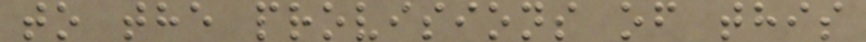to the provisions of this
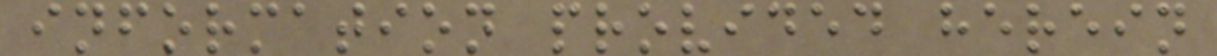information provided herein
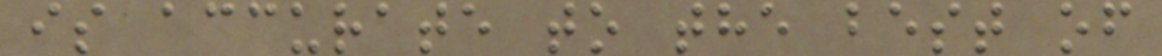is accurate to the best of
